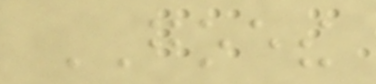GOETHE
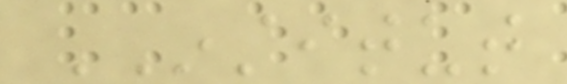INSTITUT
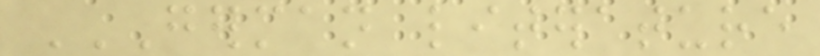GERMAN LITERATURE
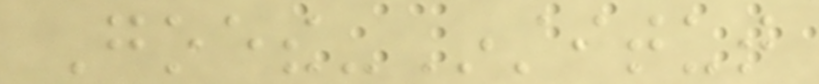Goethe-Institut
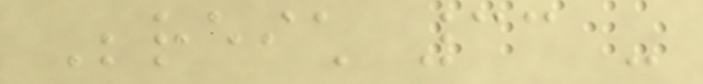Bereich 33 -
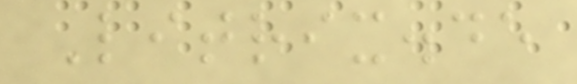Litrix.de
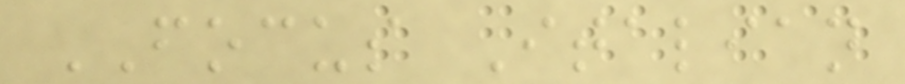FOCUS Italian
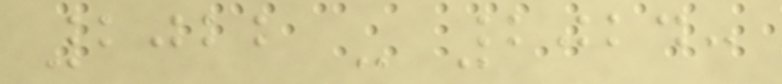2022 - 2024:
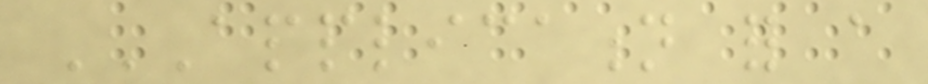APPLICATION FOR A
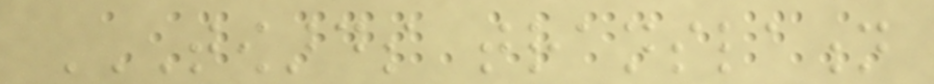TOWARDS TRANSLATION
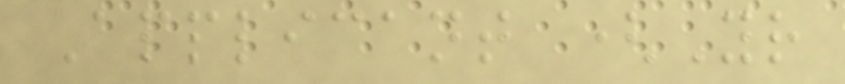Applicant (Your
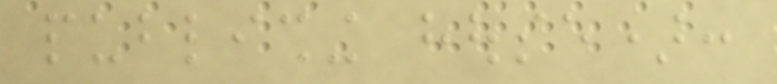publishing house):
